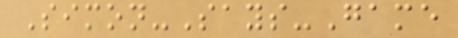Simon-Says-Game
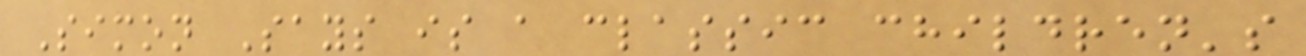Simon Says is a classic children's
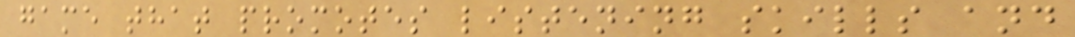game that promotes listening skills and
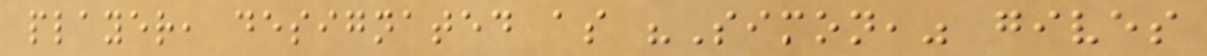player, designated as "Simon," gives
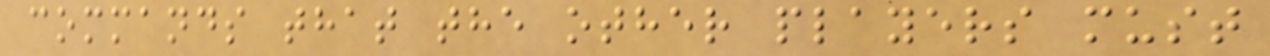commands that the other players must
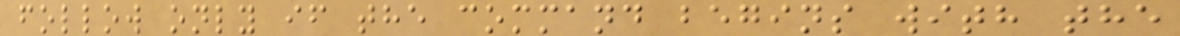follow only if the command begins with the
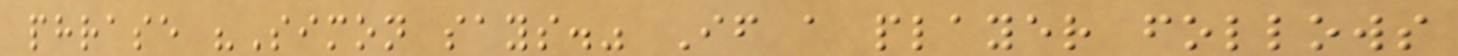phrase "Simon says." If a player follows
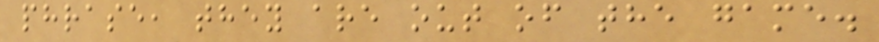phrase, they are out of the game.
